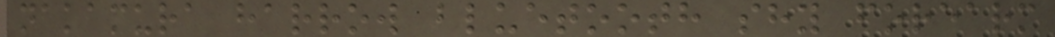nakamura harrow bluetooth shy forearm
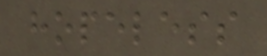hopeless
